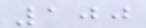100
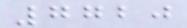7720
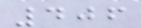406
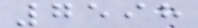7598
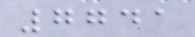7741
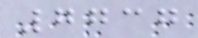7737
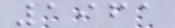1961
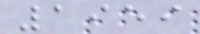1959
